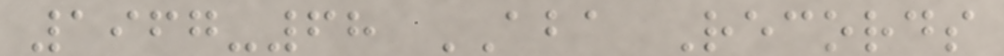1967-68 ABA Records
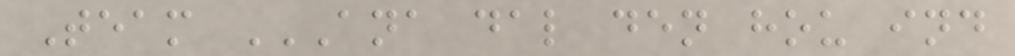Team ANA DAL DEN HOU IND
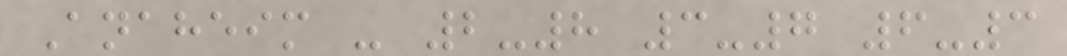Anaheim - 2-8 3-7 6-3
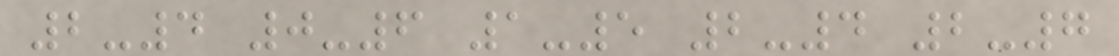2-4 0-6 1-5 2-4 2-7
